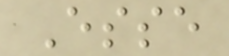Esse
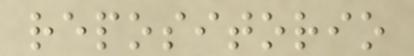repositorio
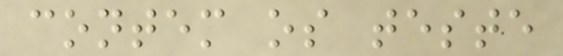contem os teste
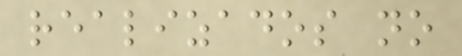realizados no
